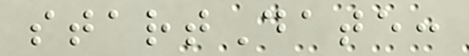startDate:
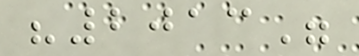"2013"
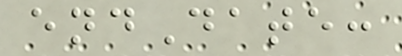endDate:
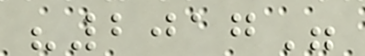"2017"
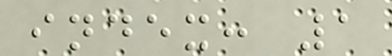index: 1
